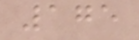175
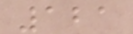121
